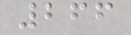266
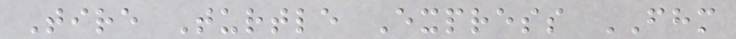Tire Turtle Express FHM
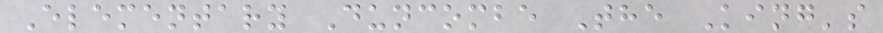Elementary Duncombe The King's
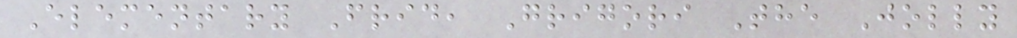Elementary Frid, Grigori The Jolly
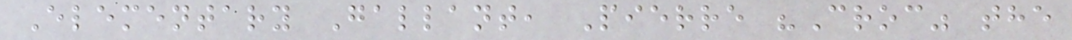Elementary Gallant, Pierre "Croc" the
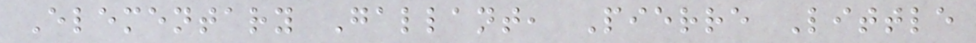Elementary Gallant, Pierre Little
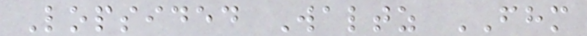Lopsided Waltz FHM
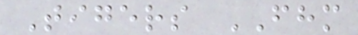Tigers FHM
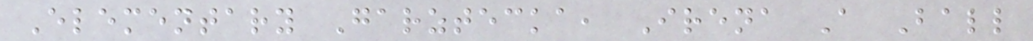Elementary Garztecka, Irena A Ball
